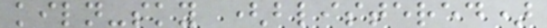kiln-sky (blistered)
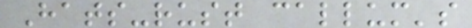Hats-rust callum's
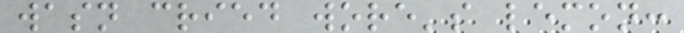wasn cried wore's lemon:
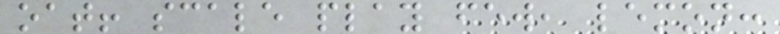oat! scale play few, lemon:
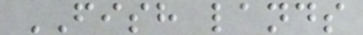FISH lands
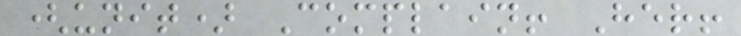(unit) Complain! Her!
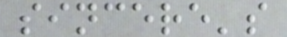sincere's
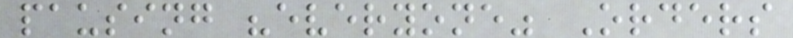pausing "everyone" Orders
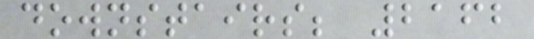downstairs; 2162
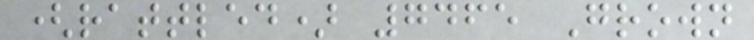(rattled) 7465 Grown
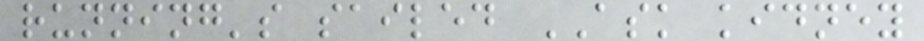running's sailed ASK kidney
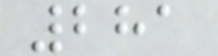281
